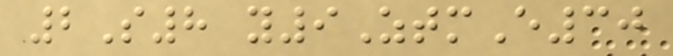2S8 y9ZtmE30
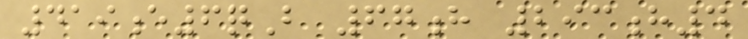419e6qB 67h 293h4
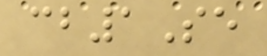cb1Se
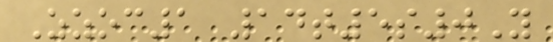Zzoc1 14t5s0Y
